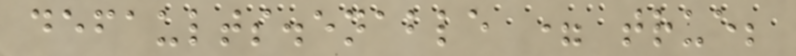defaults.enable = true;
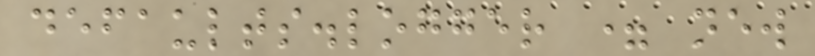defaults.logger = new
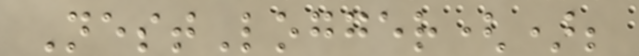NestLogger();
